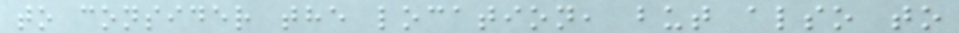to consider the location, but also to
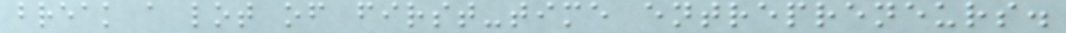break a lot of first-time entrepreneurs.
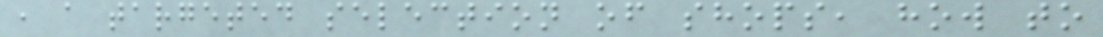, a targeted selection of shops, how to
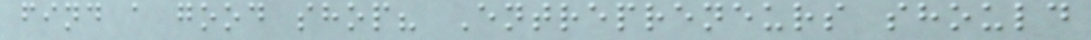find a good shop? Entrepreneurs should
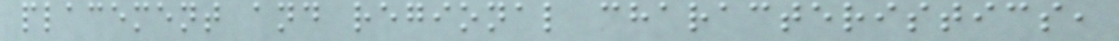placement and regional characteristics,
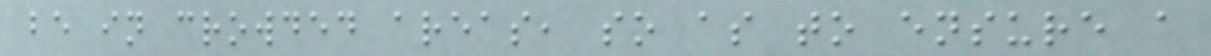be in crowded areas, so as to ensure a
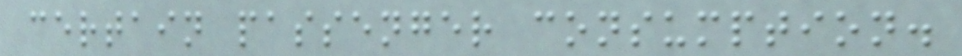certain passenger consumption.
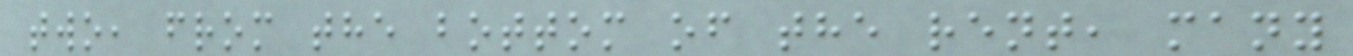two, from the bottom of the rent, many
